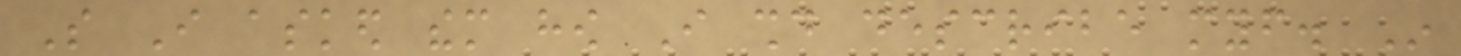So I asked them how I should describe myself. In
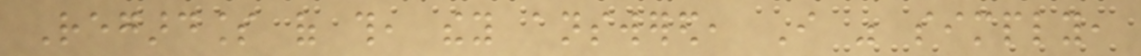Regardless of this, they answered, I was simply,
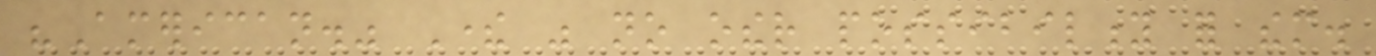"American." There was no other possibility for them.
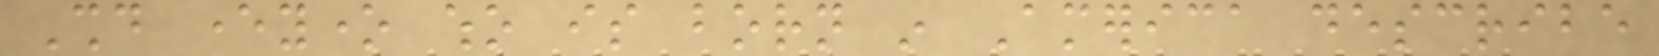Should everyone who is born in America describe
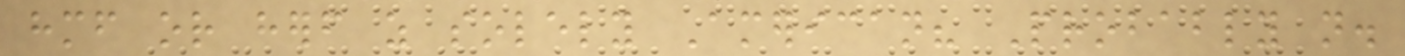himself or herself as solely American? Probably not.
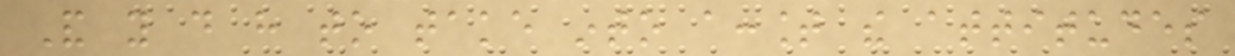And you do have to take into account the attitudes
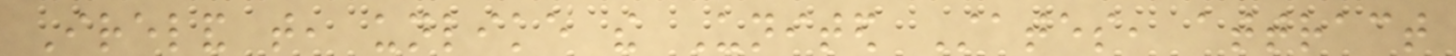Ireland that, unlike the United States, attract
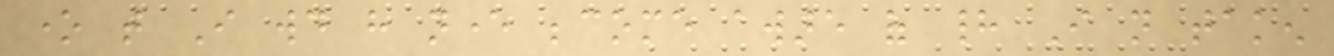one that I would have never become aware of had I not taken
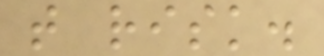that risk.
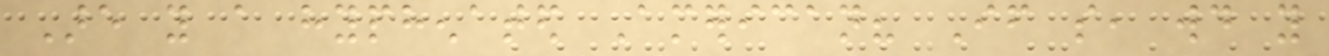Are you a hyphenated American? If so, would you
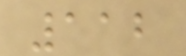112
